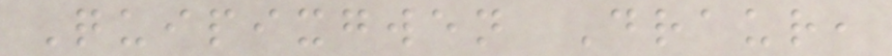Quipixgwen Draur,
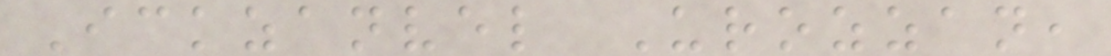Ickzanvel Urozzan,
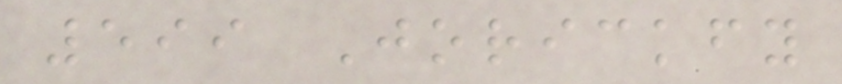599 Jorickfy
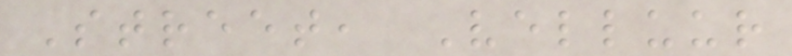Street, Velluur
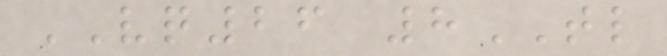VQ26 8TL
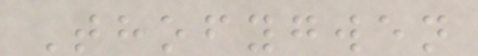Thofygwen
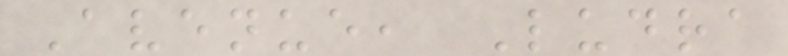Avenue, Ludra
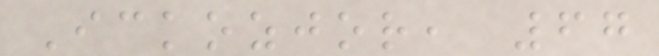Ickozjor, 67
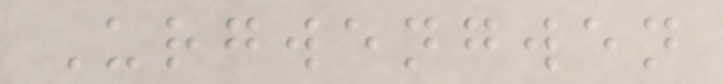Urgwengwen
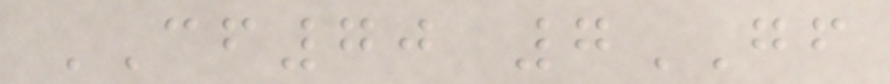CF70 7GF
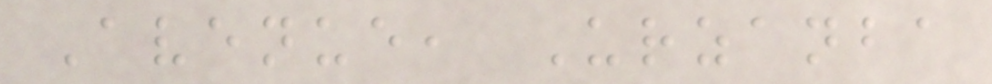Avenue, Urzanba
